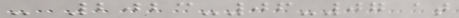- 2023-06-07 at
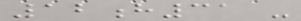12h31 -
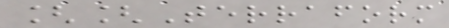[[Terraform
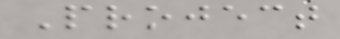Project
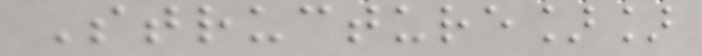Structure]]
